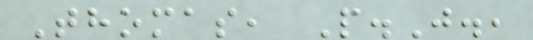Thomas, P.J.,
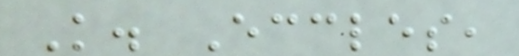K. Eccles,
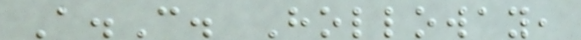A.C. Holloway,
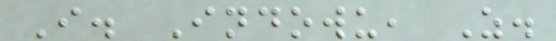I. Indowu, Z.
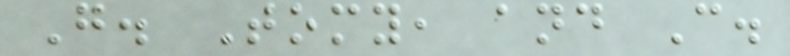G. Tomy, and C.
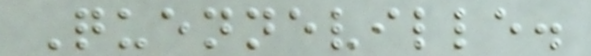Quenneville.
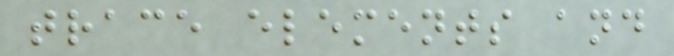trace elements and
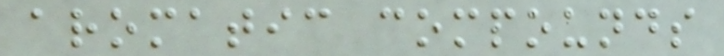aromatic compounds
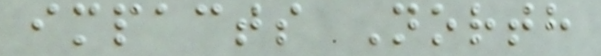impacts North
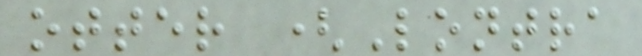otter (Lontra
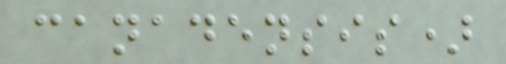canadensis)
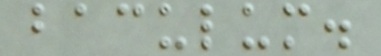baculum.
